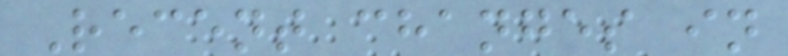Recent changes in
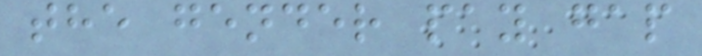the gender pay gap
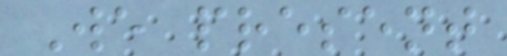We present
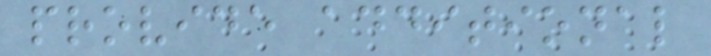provide additional
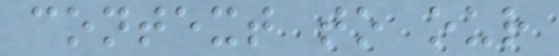context to our
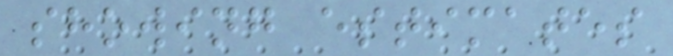showing estimates
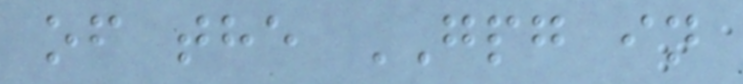of the GPG in
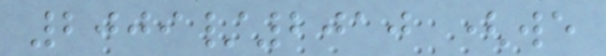2009/2010 (we
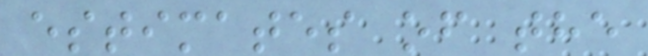estimates of the
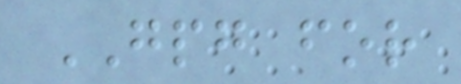GPG for
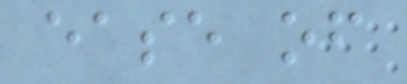ease of
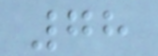78
